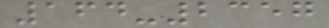164-2357
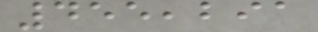455,291
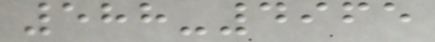588-4965
